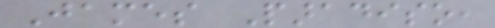James Paradiso,
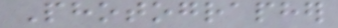Photographer
